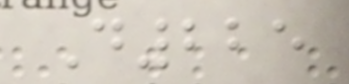D225
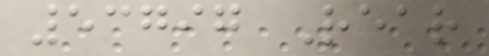53797 Rear
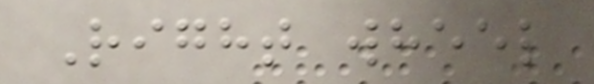Right wheel
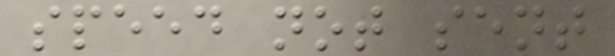speed not sent
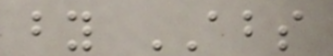by ABS
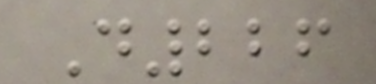D226
